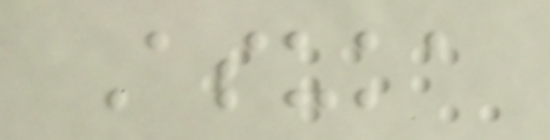Asuka
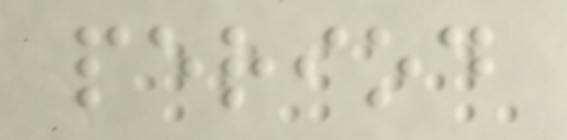period
